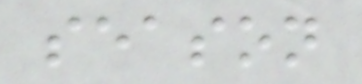season
